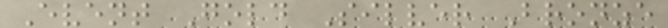Event Gold Silver Bronze
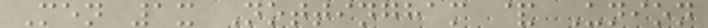Men 1x Nottingham & Union
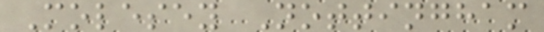Molesey Nottingham
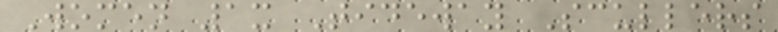Women 1x Tideway Scullers
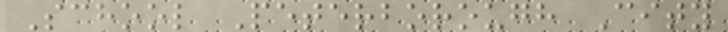School Peterborough City
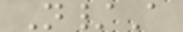N/A
